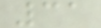31
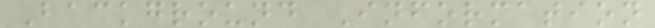Background Information
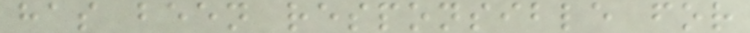has been responsible for
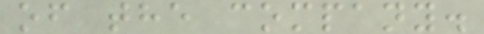of the company.
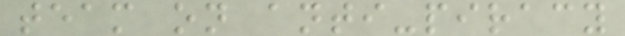team on anti-piracy
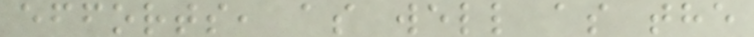efforts, as well as the
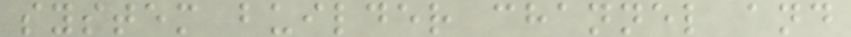system builder channel and
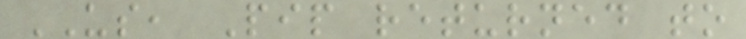US, Pip returned to
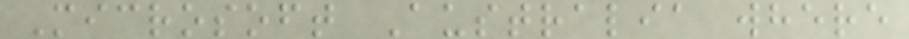Microsoft Australia where
